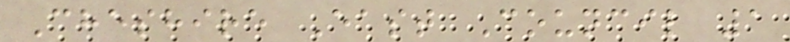Cheshire East Council 1
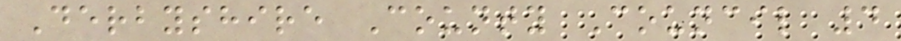Derbyshire County Council 4
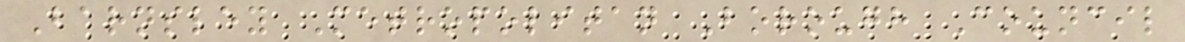Barnsley Metropolitan Borough Council
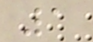1
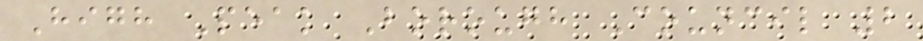High Peak Borough Council 2
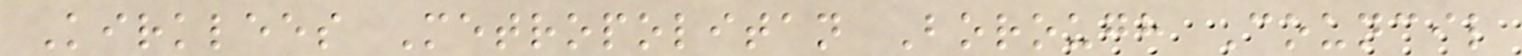Kirklees Metropolitan Borough Council
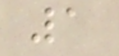1
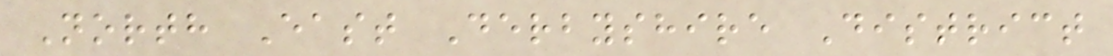North East Derbyshire District
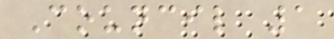Council 1
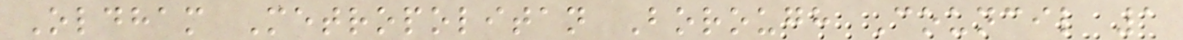Oldham Metropolitan Borough Council 1
